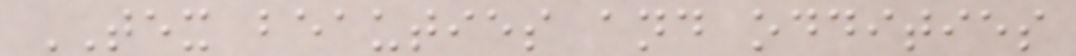TEX beauties and oddities
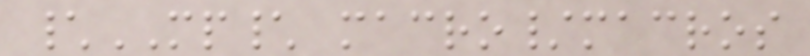\MP\ macro/macros
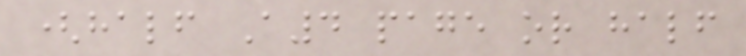(half A4 page or half
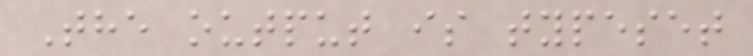The output is typeset
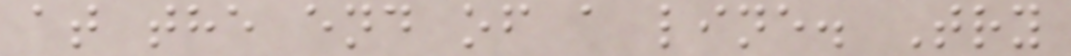at the end of a line. Try
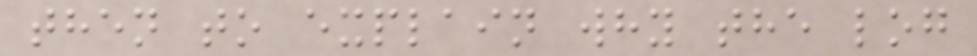then to explain why the log
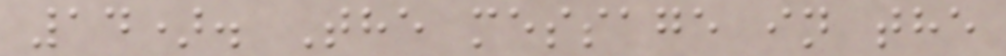14). The message in the
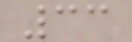33
